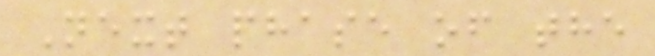Next phase of the
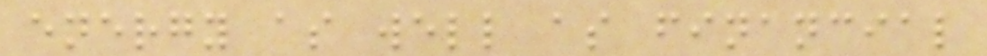energy as well as financial
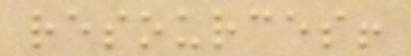resources!
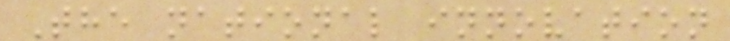The national innovation
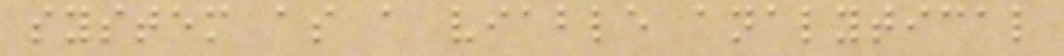system as a viable analytical
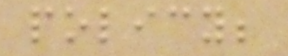policy;
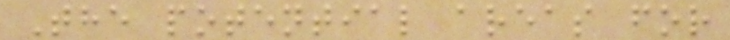The potential areas for
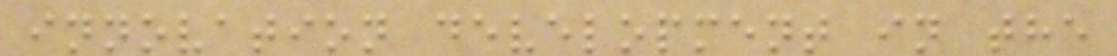innovation development in the
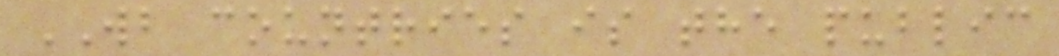WB countries is the public
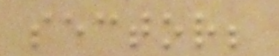sector;
